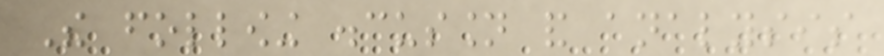The following discussion and analysis
